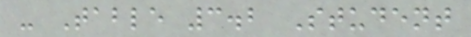- Table 3.2 Student
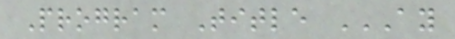Program Title AY
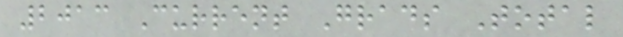2013 Current Grads Total
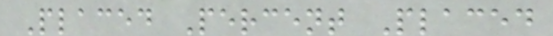Placed Percent Placed
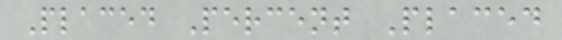Placed Percent Placed
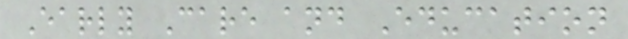Early Care and Education
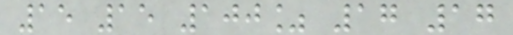15 15 100% 17 17
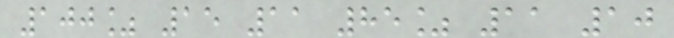100% 15 11 85% 11 10
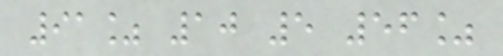91% 10 5 56%
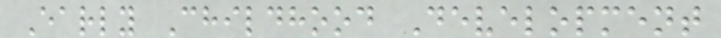Early Childhood Development
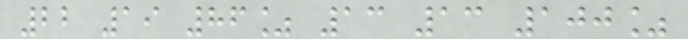22 19 86% 13 13 100%
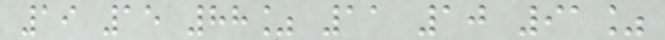19 15 88% 11 10 91%
